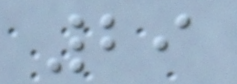29
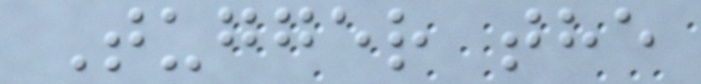Tugger the
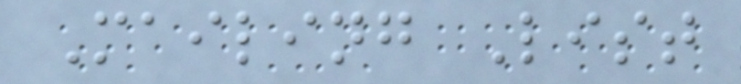Mailing List
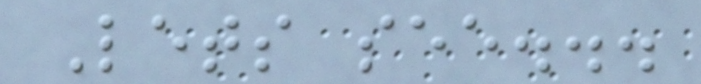Lets see...
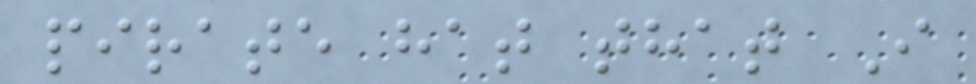pirate hat that I
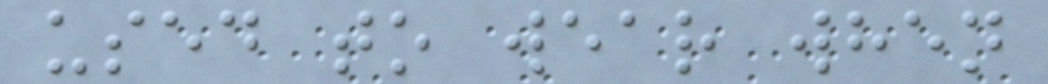used to wear when
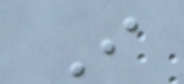I
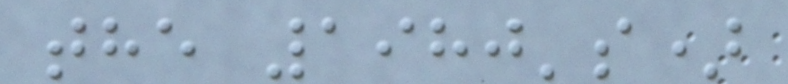the 1980's)
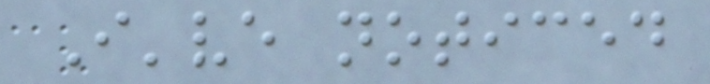I've noticed
